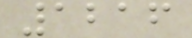1216
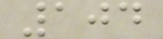104
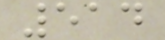514
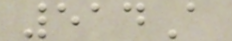514A
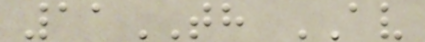11TH AV
